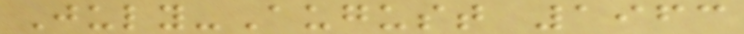July-August 1963
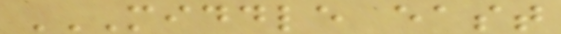MIDDLE EAST
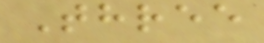Three
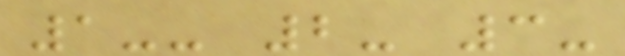1-- 2- 3-
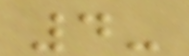4-
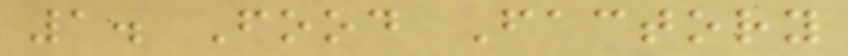1. Food Factory
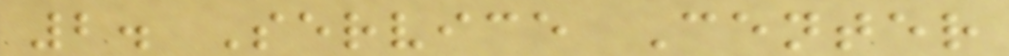2. Service Center
